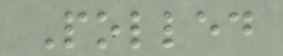Polled
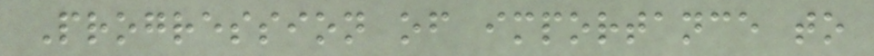Progression of importance to
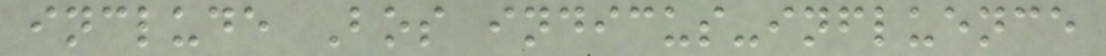include Bos indicus-influence
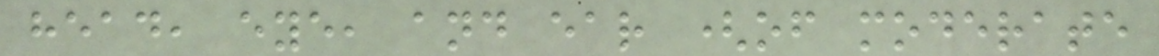head, eye, and ear (of moderate
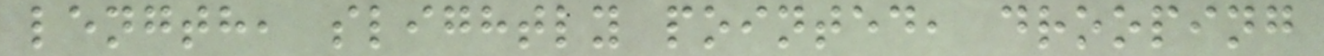length, slightly pointed, drooping
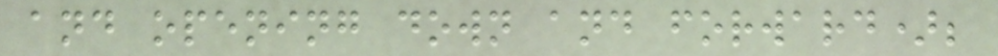and opening down and forward);
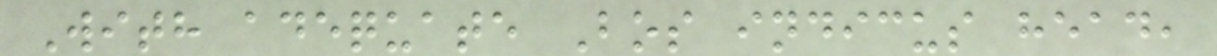With adequate Bos indicus head,
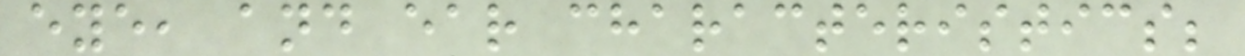eye, and ear characteristics;
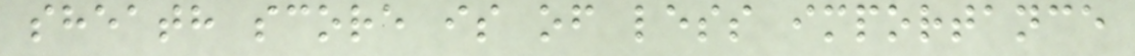sheath score is of less importance
